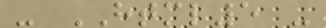- HTML5 -
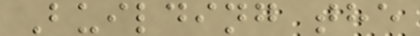Building the
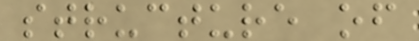structure of
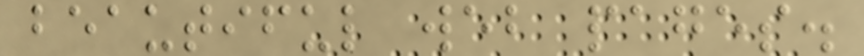beautiful web pages.
